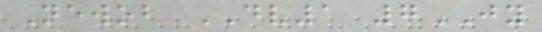Newob DV1 7JY
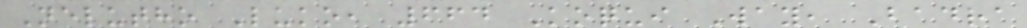Nelutho Luko, 664 Koqui Way, Badra
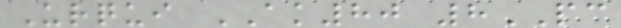Urqui AK80 8PC
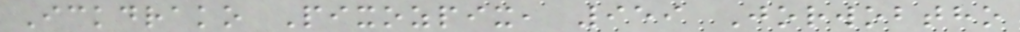Ickdrako Pixozpix, 959 Jorwobtho
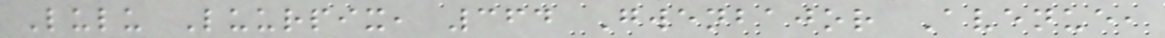Lulu Luurpix, 364 Gwenbajor Avenue,
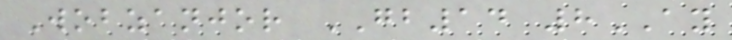Wobzanjor GB14 8AY
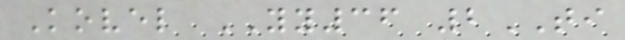Kovel YY36 2TI
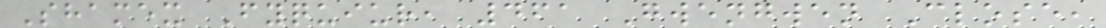Shamex Fyquiur, 461 Gwengwen Close,
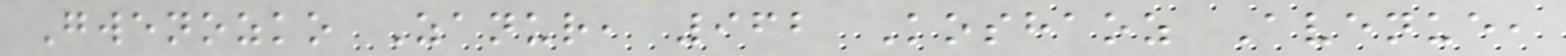Gwenozko Zanur, 962 Koshaoz Avenue,
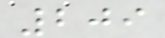209
